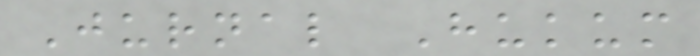Jurnal Hukum
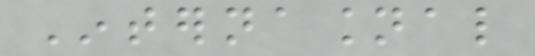Internasional
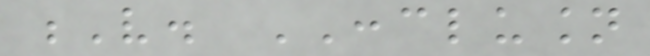V. CONCLUSION
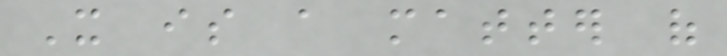It is a matter of
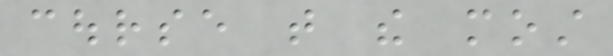course that the most
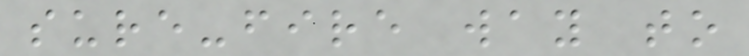sure-fire way to
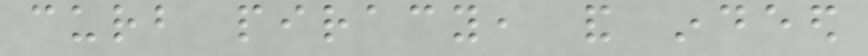curb piracy, and indeed
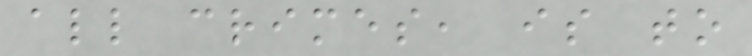all crimes, is to
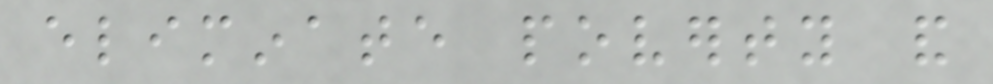eliminate poverty and
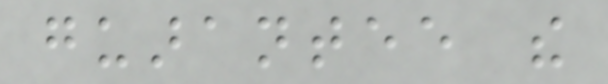guarantee the
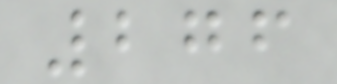276
